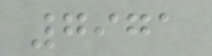7971
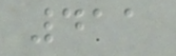411
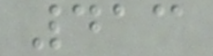413
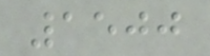1500
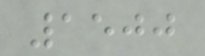1500
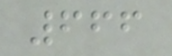666
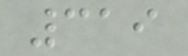319
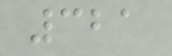321
